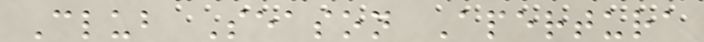Club Season Apertura
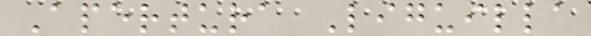Apertura Liguilla
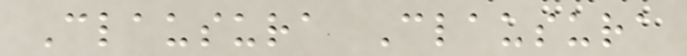Clausura Clausura
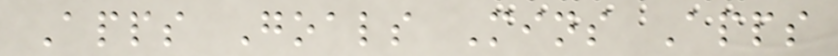Apps Goals Mins Apps
